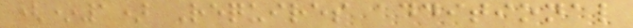(*1) Requires additional
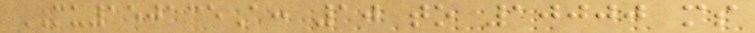MU150135A: 10 to 10000 ms
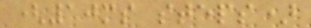(10ms steps)
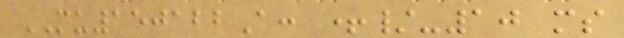MU150122A: +/-10 ms
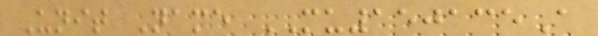Unit Name MU150135A
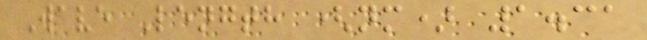Wave Length (nm) 1.31
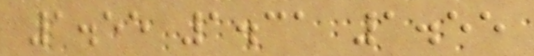1.55 1.31 1.55
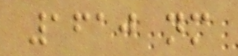1610 nm
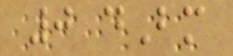0 dBm
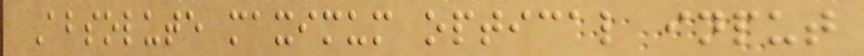Absolute maximum optical input
